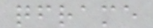qframe
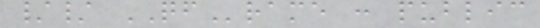// QFrame : public
